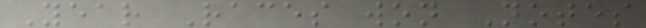Year Races won Notes
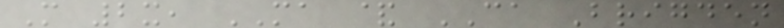M 2x, MA & CA Brigden
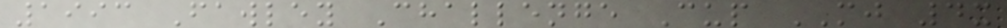1993 Fawley Challenge Cup MJ 4x
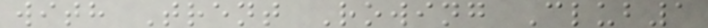with Trent Rowing Club1
